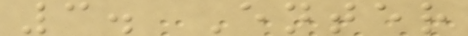3. Enter
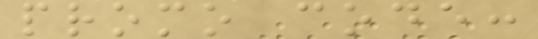promo code:
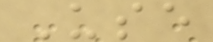Use
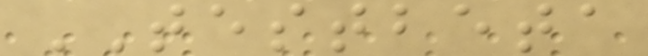TESTBETA
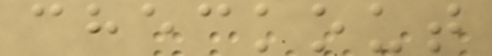checkout
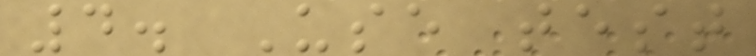4. Use test
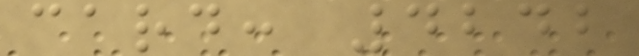card: 4242
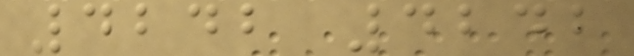4242 4242
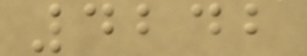4242
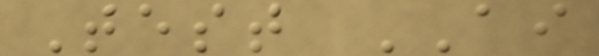Test AI
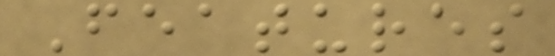Features
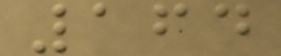164
